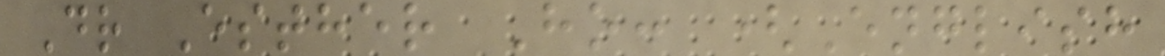Dr Esther Ho: (English
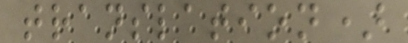translation)
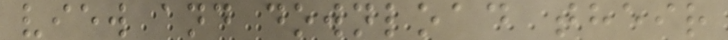view and download their
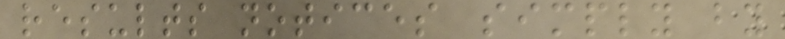results notices simply by
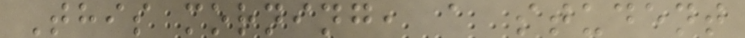This morning, a student
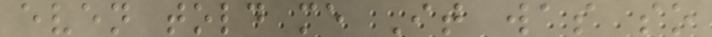even told me It was so
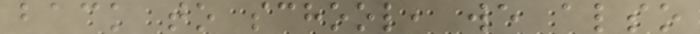back to school, we also
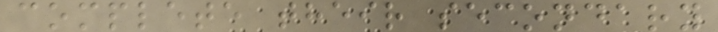complete their secondary
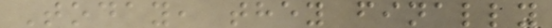Today, they finally
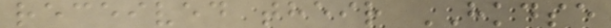received their HKDSE
